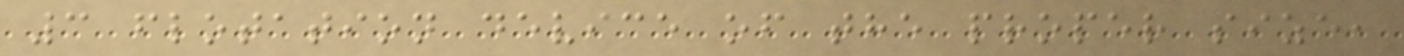3 flotation device of the proper size,
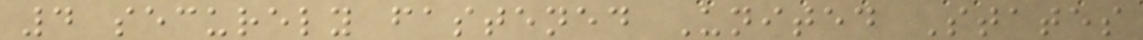4 securely fastened United States
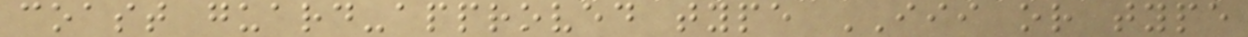coast guard-approved type III or type
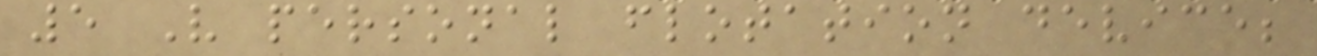5 V personal flotation device;
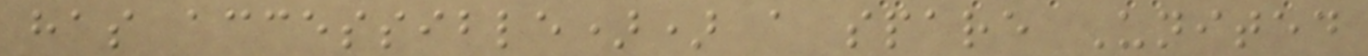has accessible)) a spare United
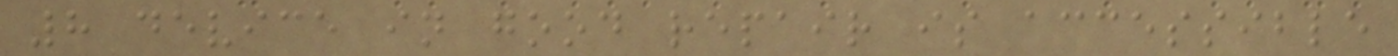8 device in good repair is accessible
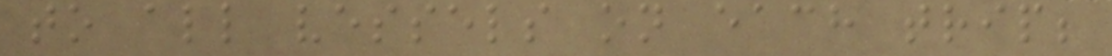to all vessels on each trip;
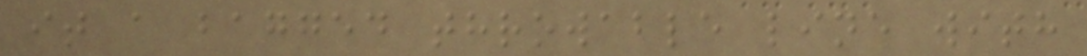it a bagged throwable line with
